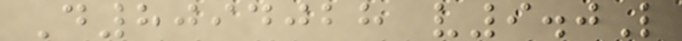D8094028 v9.0L
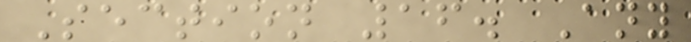Section 16. Any
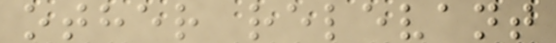other relevant
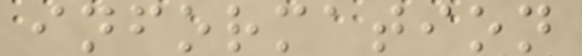information
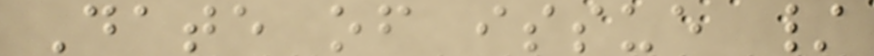Date of issue /
